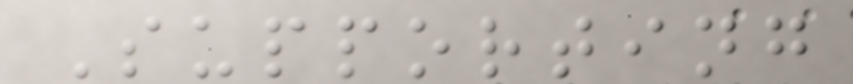Supporting
